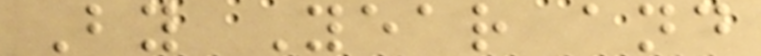By Year and
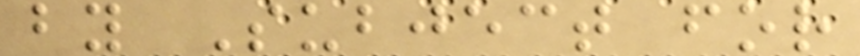by Subject for
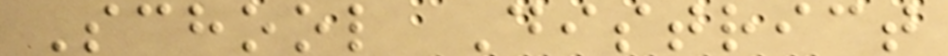School District
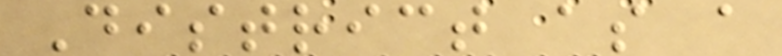District as a
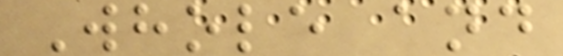Whole and
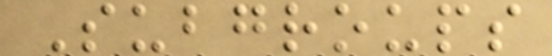Subgroups
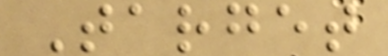Target
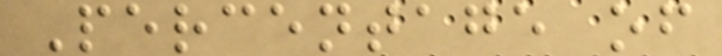Percentage of
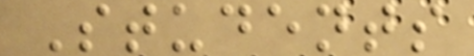Students
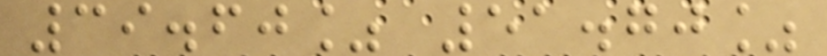39.60% 51.70%
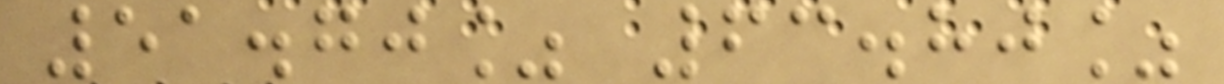51.70% 63.80%
